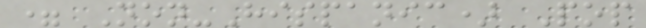= Non-Hispanic) Pop
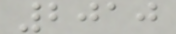2010
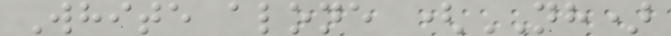White alone (NH)
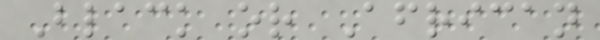Black or African
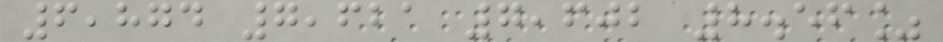6,874 7,621 7,602 8.56%
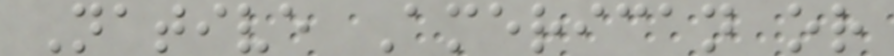Native American or
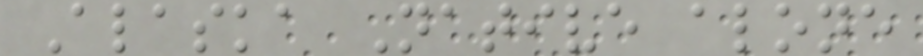Alaska Native alone
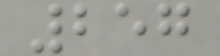257
